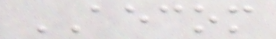AECOM
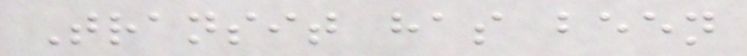Transit has been
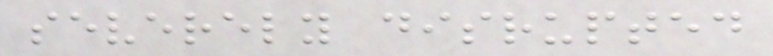severely disrupted
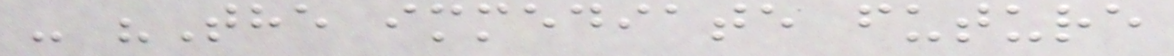- "The immediate future
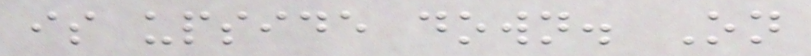is upside down. On
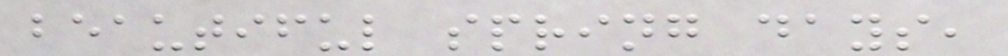beautiful spring days,
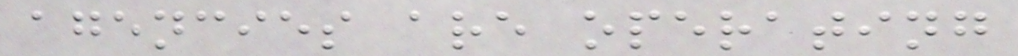agencies are operating
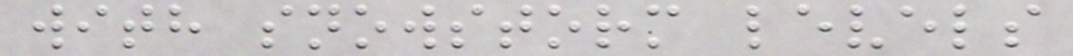with snowstorm levels
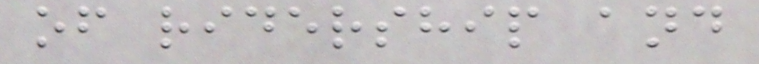of ridership and
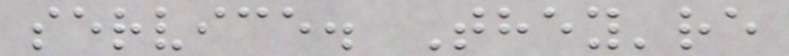service. They're
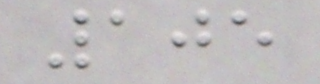105
